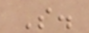S.
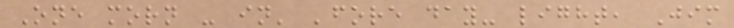One morn - in' 'fore day- light, Jim
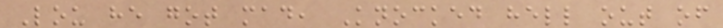Lou he got mad, Knocked hell out of
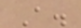A.
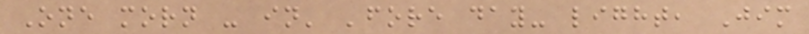One morn - in' 'fore day- light, Jim
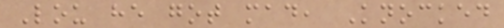Lou he got mad, Knocked
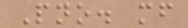Pno. mf
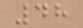48
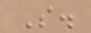S.
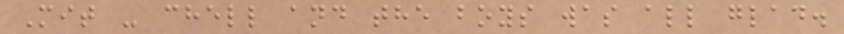Mit - chell and the boys was all glad.
